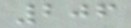206
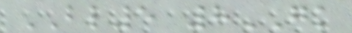BL5 8GK
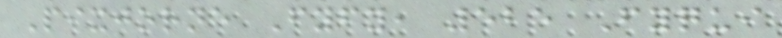Pixjorne Fyfy, 525 Fyqui
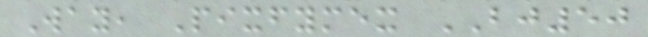Way, Pixfymex BJ50
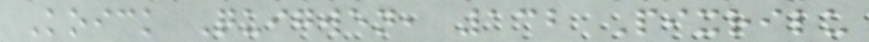Koick Quigwen, 132 Pixrilu
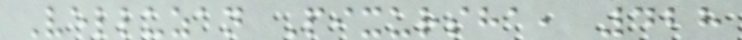Velluzan Pixursha, 428
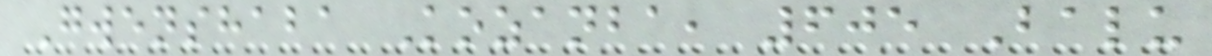Gwenshaba Kozanba, 605 Balu
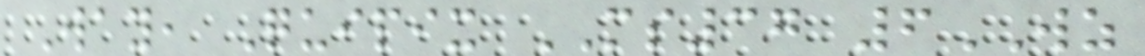Way, Quipix MS37 6WZ
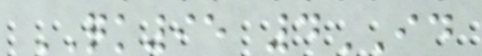QK95 4ID
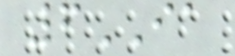6IA
